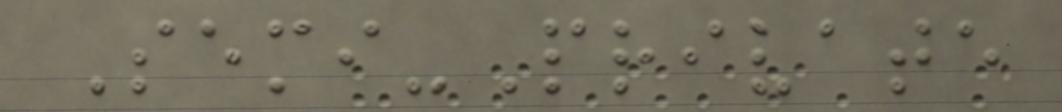Semi-Private
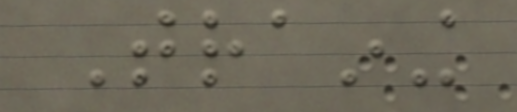Training
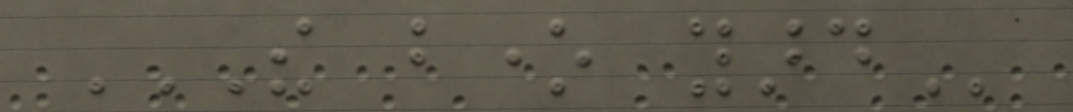THE BONE YARD
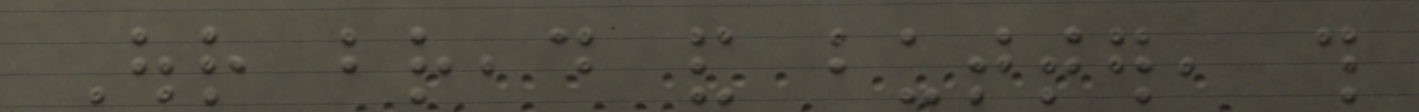Our bread and butter, this
